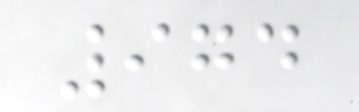974
